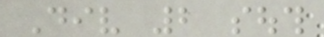Div 2 south
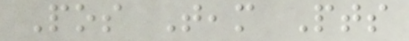Pos Team Pts
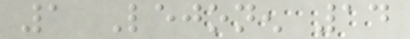1 Lejonen 14
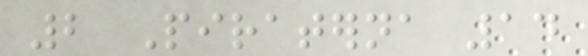2 Piraterna 14
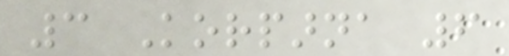3 Korparna 6
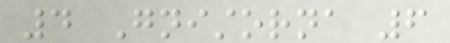4 Gnistorna 6
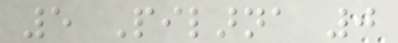5 Pilarna 0
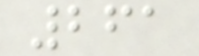261
